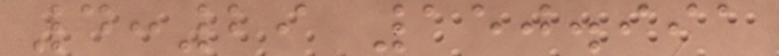4:29 150.991
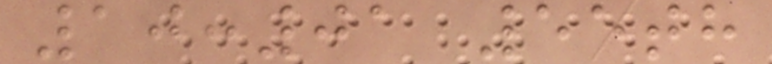10:01 55th
